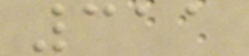311
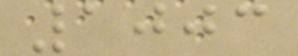1003
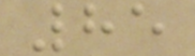85
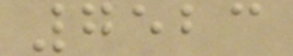7523
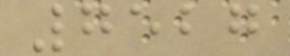7527
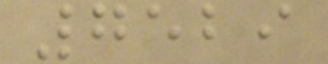7529
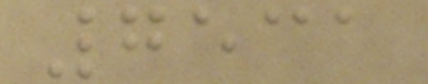7531
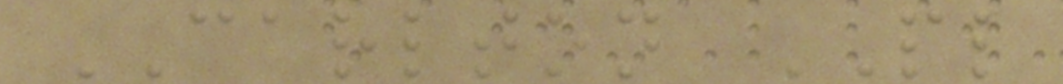CARLTON PL
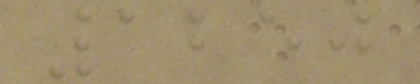1250
